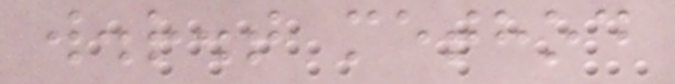w.r.t method
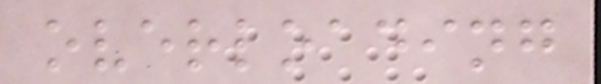overloading
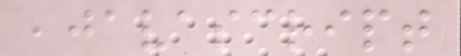,javascript
